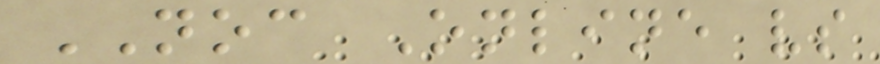NOC Online vs
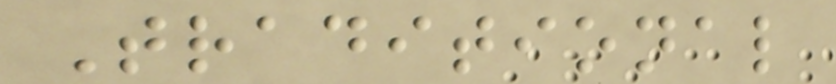Traditional
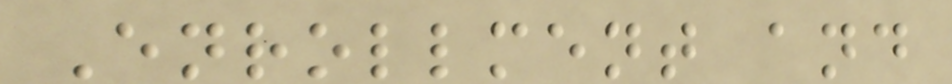Enrollment and
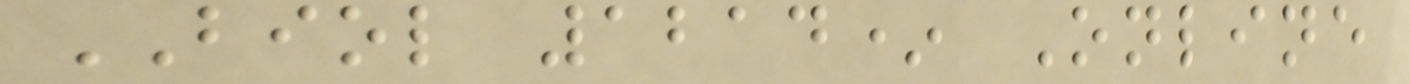BIOL 1214* Online
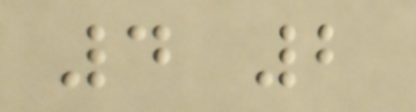4 2
